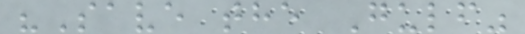"Save the Gulf"
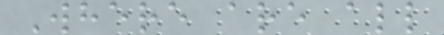Where are all
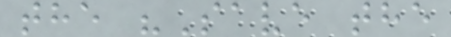the "Save the
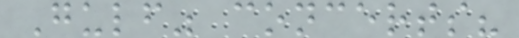Gulf" concerts?
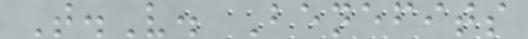T.V. Benefits
